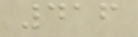416
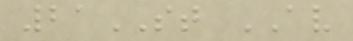21ST AV
